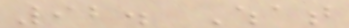92. What
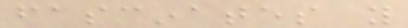fascinates you
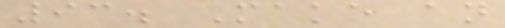93. Make an
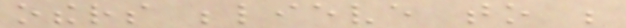others believe to be
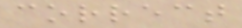correct
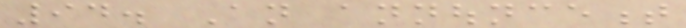94. An announcement
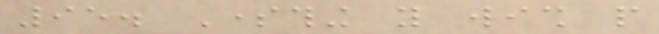95. Something you wish people
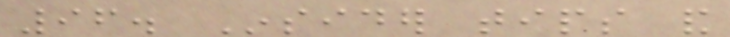96. Insider tips and
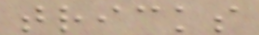tricks
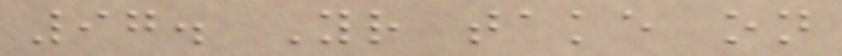97. Your take on
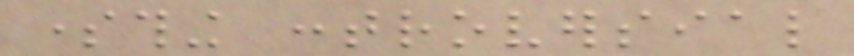something controversial
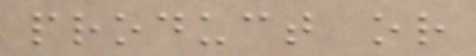product or
